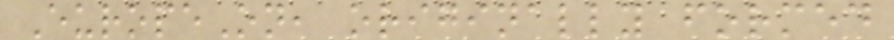EuropeOn, originally formed
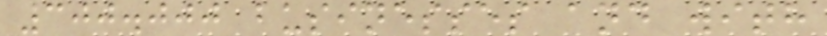300.000 businesses and with
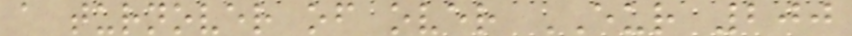a turnover of over EUR 200
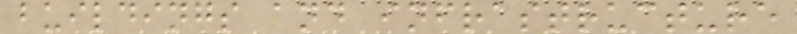buildings and infrastructure
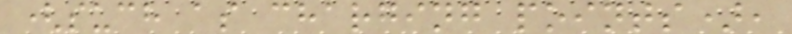(such as charging points),
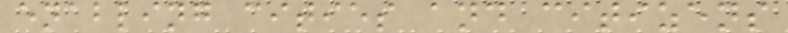enabling cities and citizens
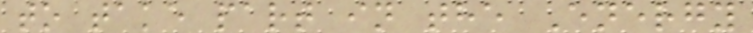to take part in the Energy
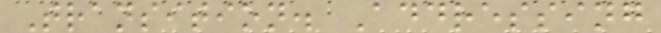Transition. Addressing
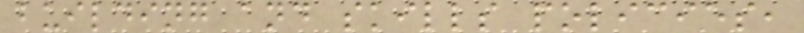building and skills policies,
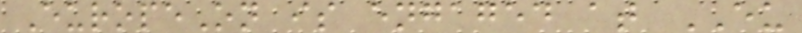EuropeOn is engaged at EU
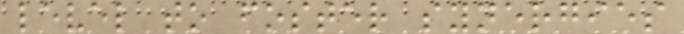level to foster synergies
